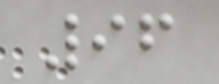96
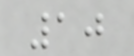10
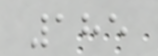185
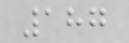187
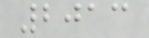2013
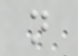n
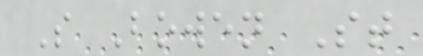S Bowen St
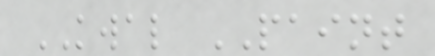KWAL PAINT
